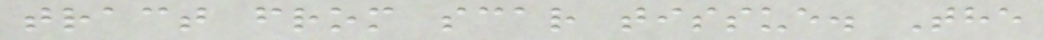tract from scar tissue. The
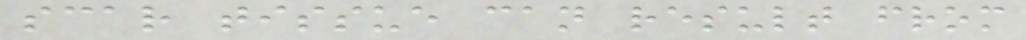scar tissue can result from
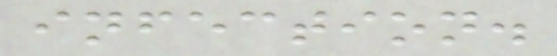infection.
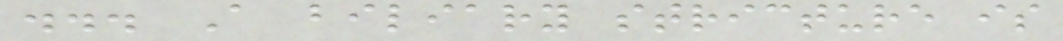... A biliary stricture is
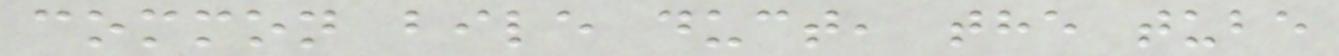common bile duct, the tube
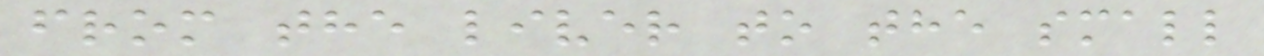from the liver to the small
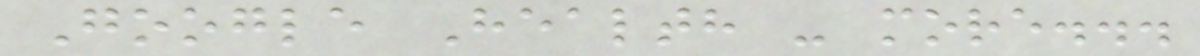Google Health - more...
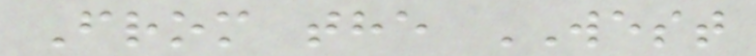From the WEST
